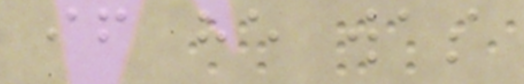if he was
